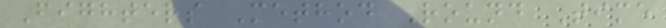Fighters Method Round Time
